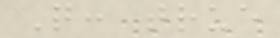Q: true
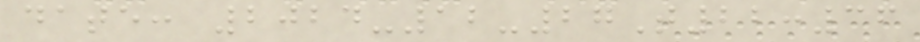date: 2024-12-27T22:36
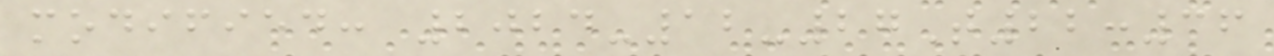modified: 2024-12-27T22:36
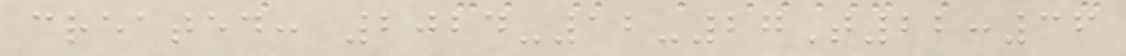created: 2024-12-27T22:36
